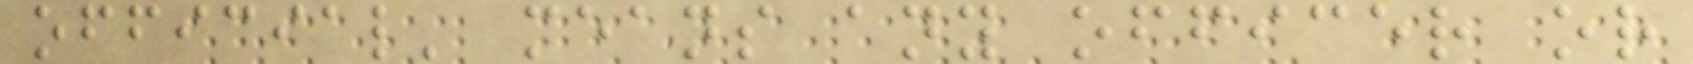official' means any officer or
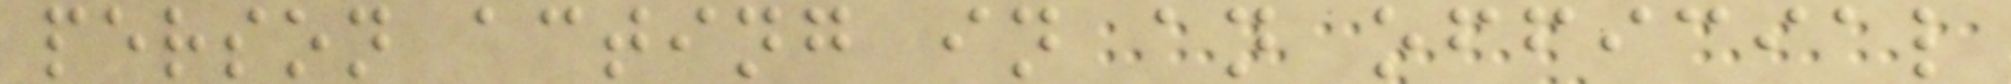person acting in an official
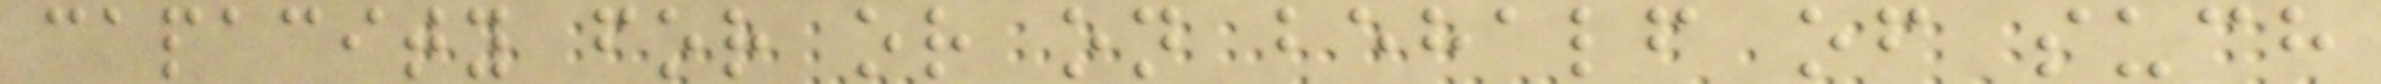capacity for or on behalf of such
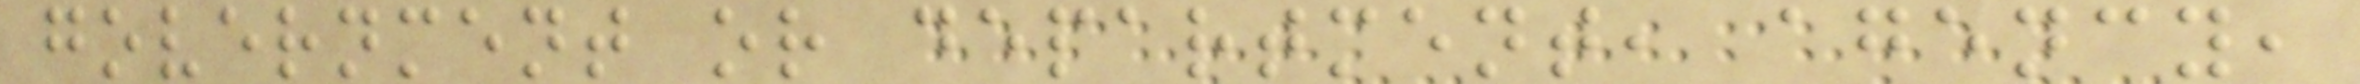government or department, agency,
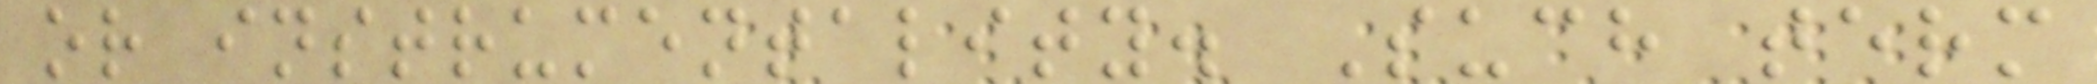or instrumentality. Such term
